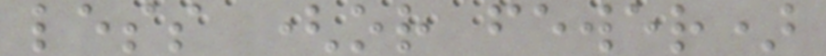less (or fewer)
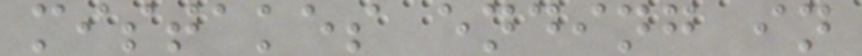mistakes ending in
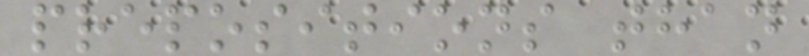prepositions than
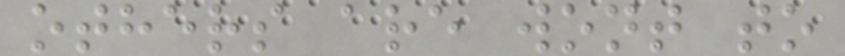others are wont to
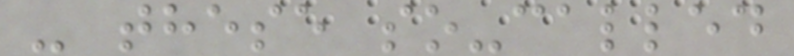- these so-called
